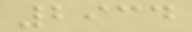2934
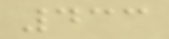433
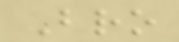Bro
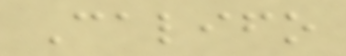Califo
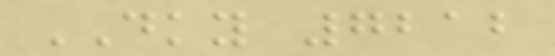DKY 7212
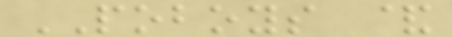POBOYS &
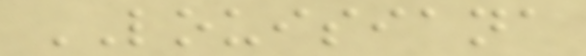LOUISIANA
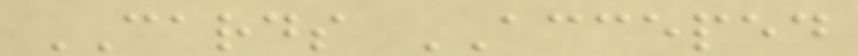CARDS ACCEPED
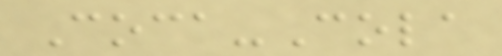Coca-Cola
